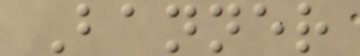Banner
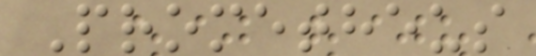Prometheus
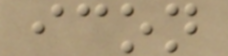icon
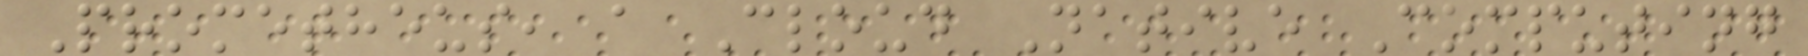Prometheus, a Cloud Native Computing
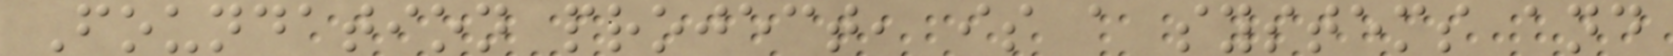Foundation project, is a systems and
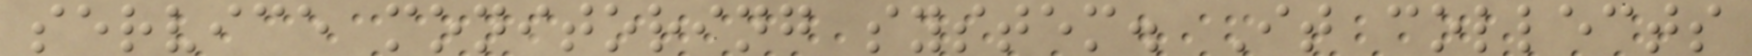service monitoring system. It collects
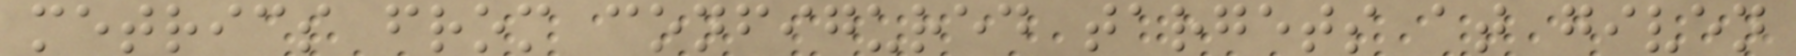metrics from configured targets at given
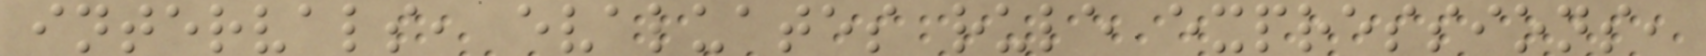intervals, evaluates rule expressions,
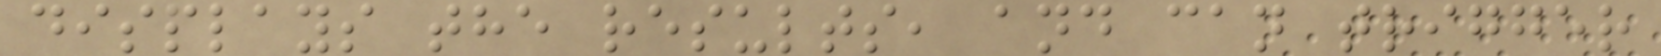displays the results, and can trigger
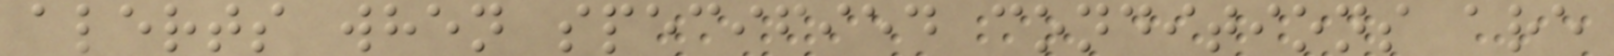alerts when specified conditions are
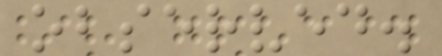observed.
